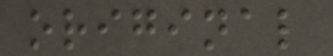original
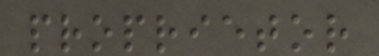proprietor
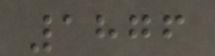1876
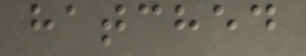hatched
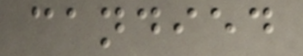candied
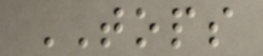TOPS
